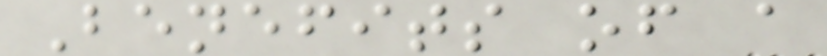Benefits of a
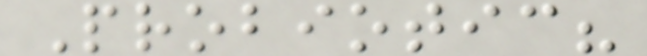Probiotic?
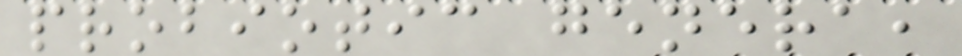probiotic genera,
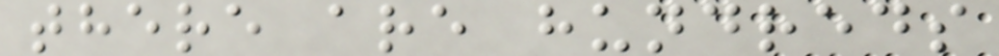there are hundreds
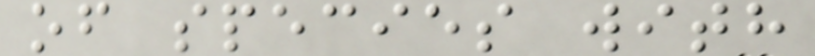of species with
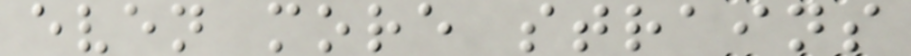even more strains
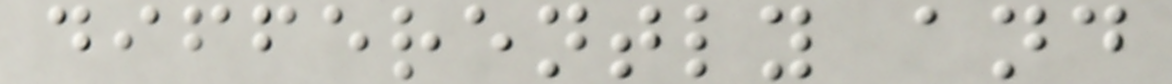differently and
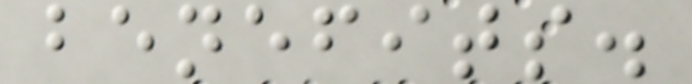benefits.
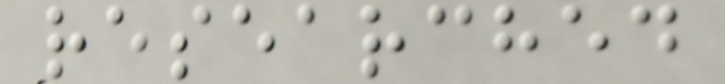researched
